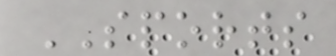SPORTS
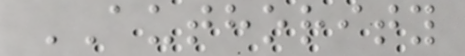AUTHORITY
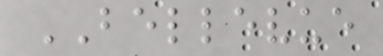BELLEVUE
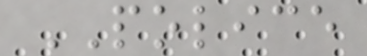POLICE
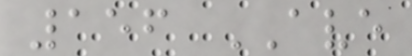156 AVE
